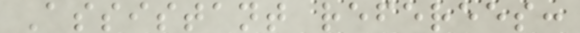Assistant referees:
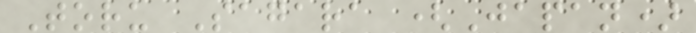Toru Sagara (Japan)
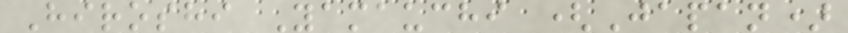Hiroshi Yamauchi (Japan)
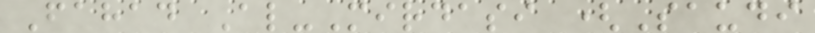Fahad Al-Mirdasi (Saudi
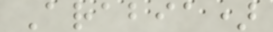Arabia)
